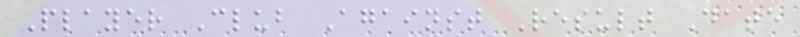Player Club Against Result Date
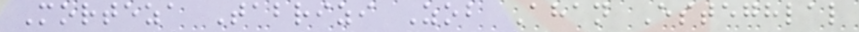Morteza Tabrizi Zob Ahan Esteghlal
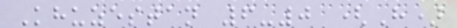Khuzestan 6-0 (H)
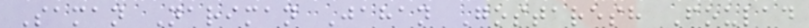Saman Nariman Jahan Gostaresh Foulad
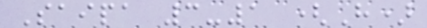Saipa 3-1 (H)
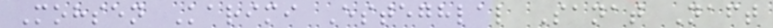Mohsen Karimi Esteghlal Sanat Naft
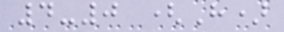4-0 (H)
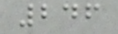246
